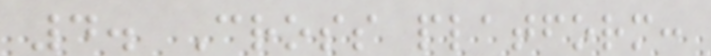4. Cross platform:
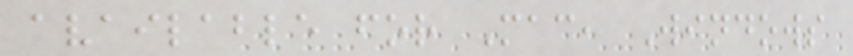available for Mac, Windows
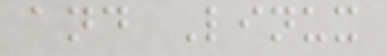and Linux
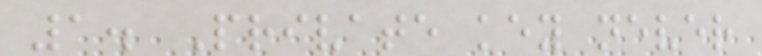1. Private key never
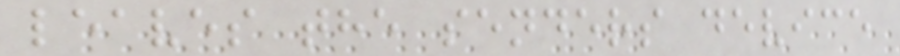leaves the senders device
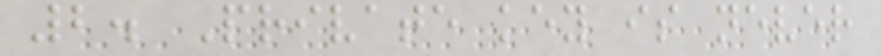2. Private key is never
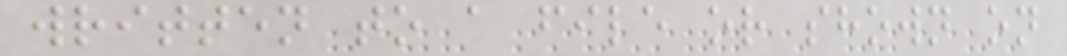written to a file or shown on
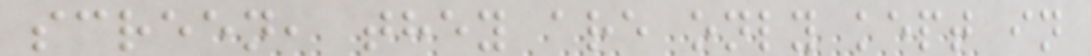screen, they are only kept in
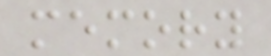memory
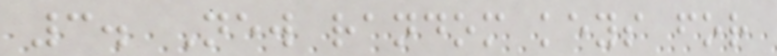3. New random keys for
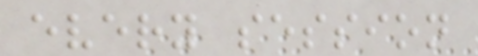every session
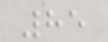85
